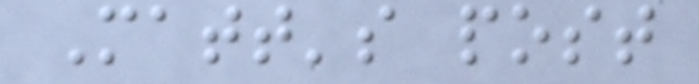Matt's post
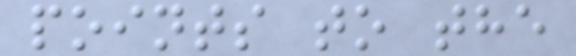points to the
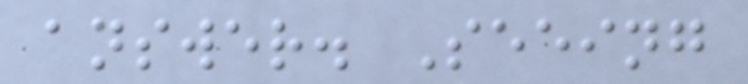answer. Seeing
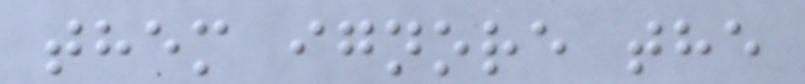them ignore the
